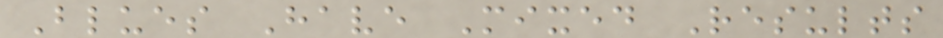Blues Have Mixed Results
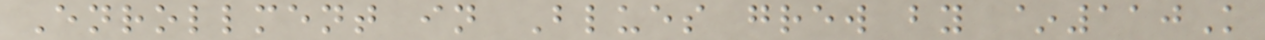Enrollment in Blues grew by ~110K
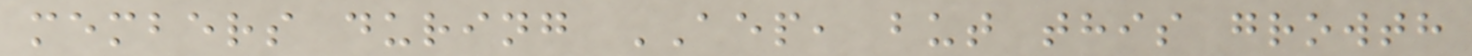members during AEP, but this growth
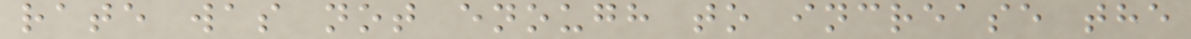rate was not enough to increase the
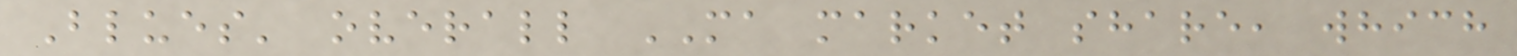Blues' overall MA market share, which
